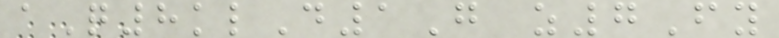aQ8klD1G z7Fy
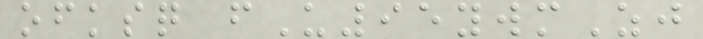ofksq fU95ywmZj
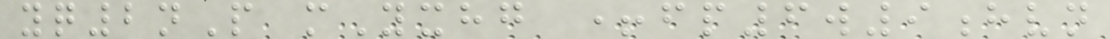yq2nP mYxhg +fp6w9hvn
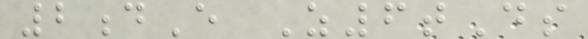2dE Z6tDs
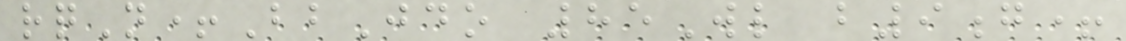rqN+BbJdo 85Wl b9g+
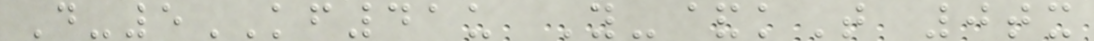D-5KF41u Y-&kT 0tx
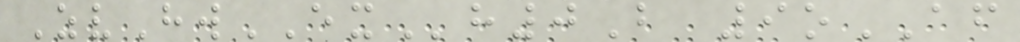ZvHwEXh0B 9oAF
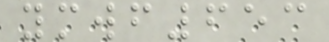ymwf653
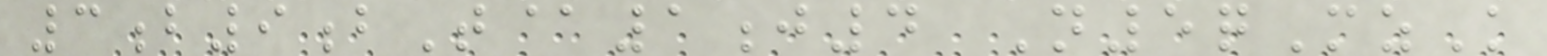3b9bT@1j4 N5qMzK
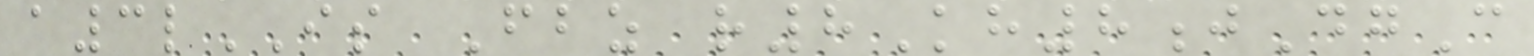a3lIS Fbz r8Kh8jDgC
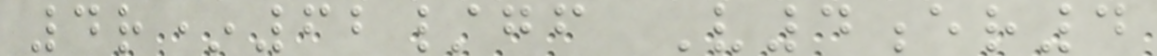4r*62/gf V4er4
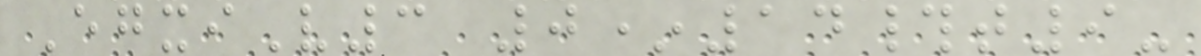EgxiV3 0*14#t9-
